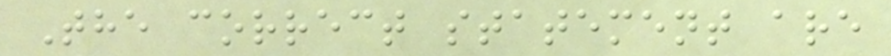The correct statement are
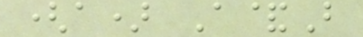(a) A&B
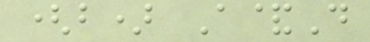(b) A&D
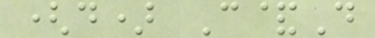(d) C&D
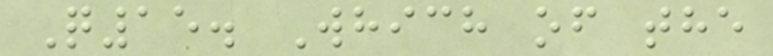Q15. Which of the
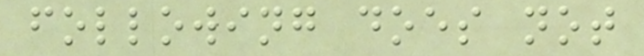following does not
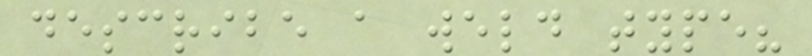describe a weld type?
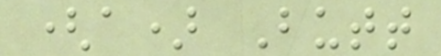(a) Butt
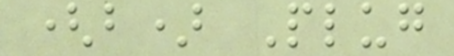(b) Plug
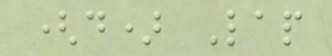(d) Lap
